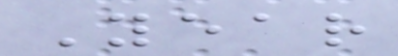Year
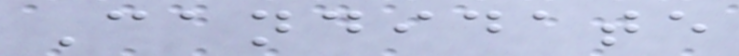Candidate
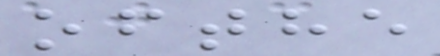ofthe
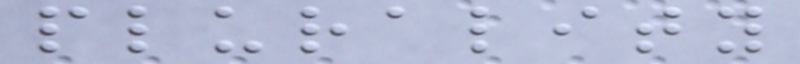plurality
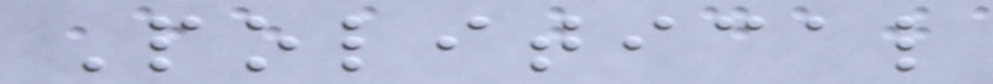Political
